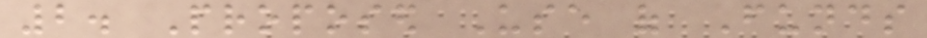2. Proposed Use of Funds
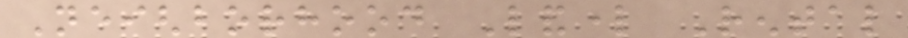Neighborhood Landlord Rental
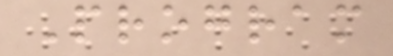Program
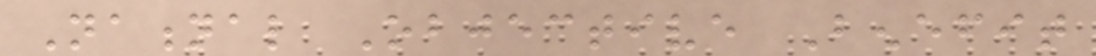National Objective Benefit
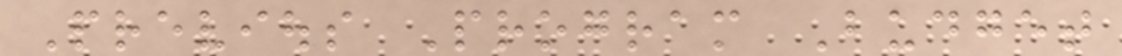Previous Program Budget
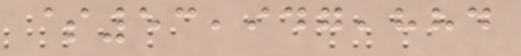$53,947,884
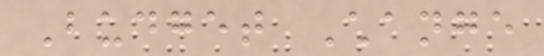Budget Change
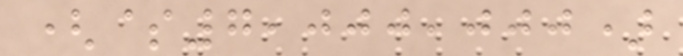($7,000,000)
